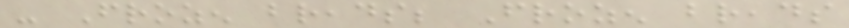- Frozen breads; Frozen breads
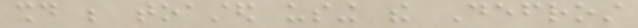should be toasted using the Defrost
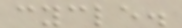cycle.
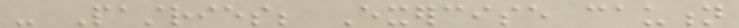- Pastries; Exercise caution
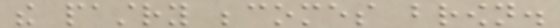the pastry becomes brown.
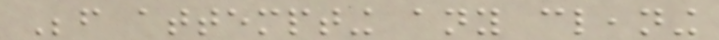Before attempting any cleaning
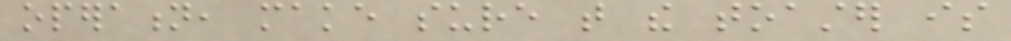operation, make sure that the toaster is
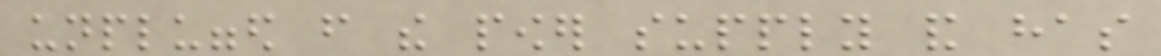unplugged from the power supply and has
